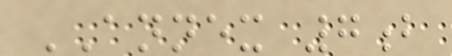ANNEX 7b
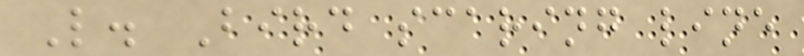L. Bird scaring line
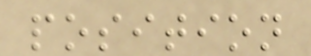position
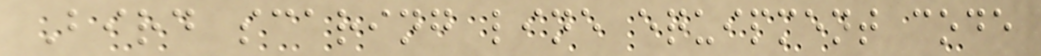Bird scaring line equipment code
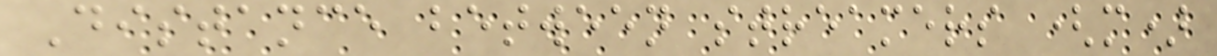Distance between streamers (m)
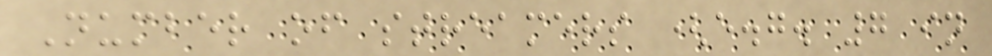Number of streamers (e.g. 7 in
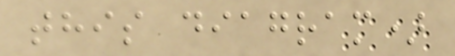this diagram)
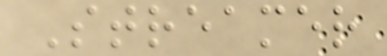Streamer
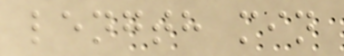length min
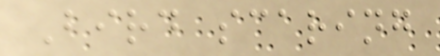Bird scaring
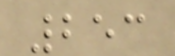253
